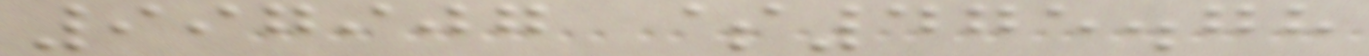997907 $475.78
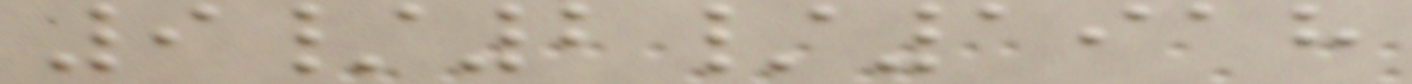9/2/1918
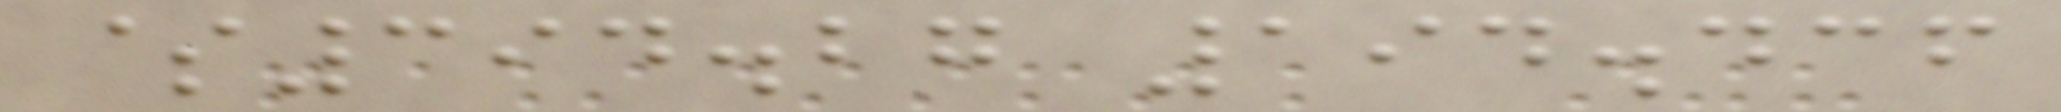$394.27 194.436
